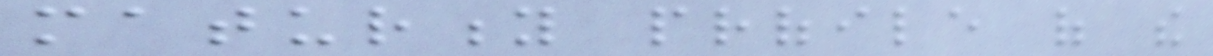maturity profile of the
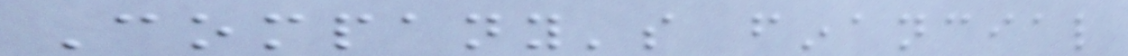Company's financial
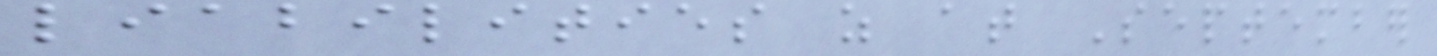liabilities as at September
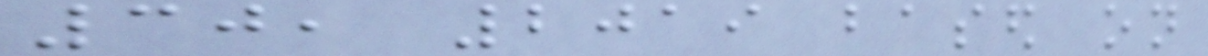30, 2019 based on
